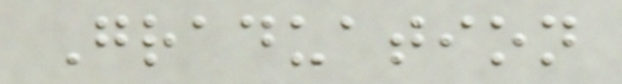Graduation
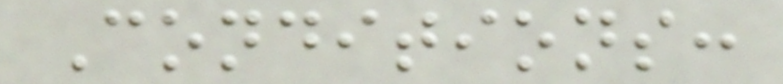Conditions:
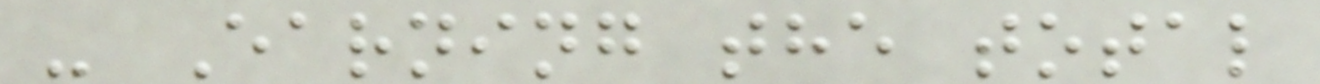- Earning the total
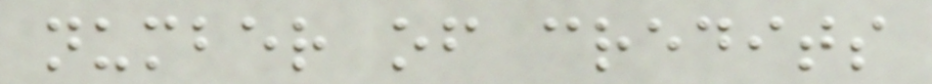number of credits
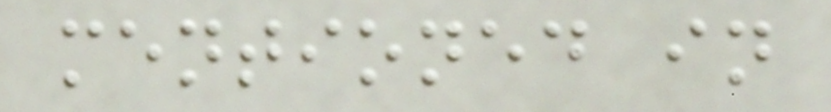mentioned in
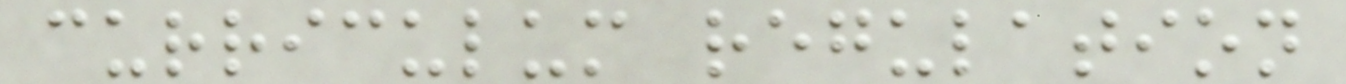curriculum regulation
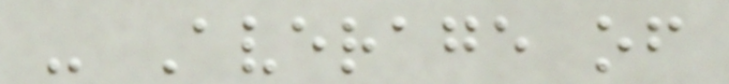- Average of
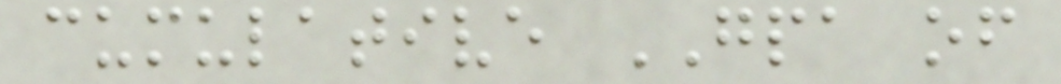cumulative GPA of
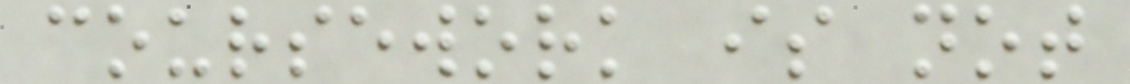coursework is not
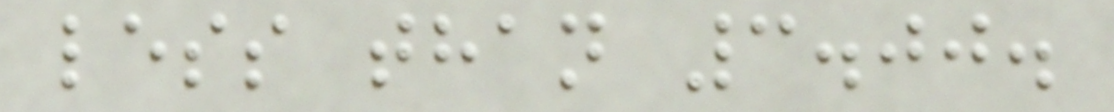less than 3.00.
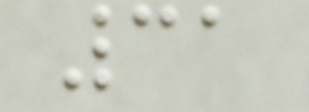31
